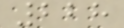228
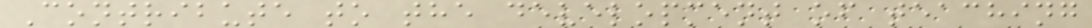Contribute to the development of teaching
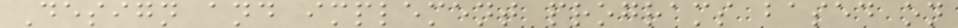Design and implement programs based on
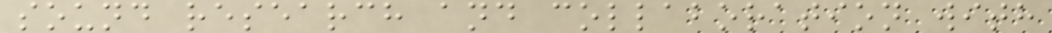sound research and collaboration with
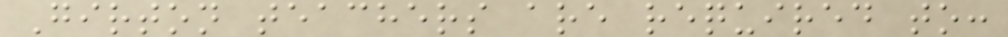Girton teachers are required to:
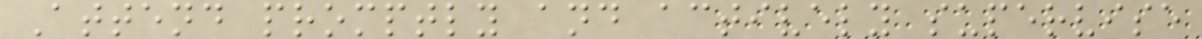Attend promptly and actively supervise
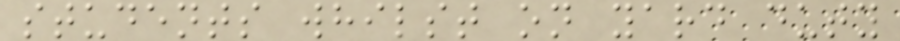students whilst on yard duty
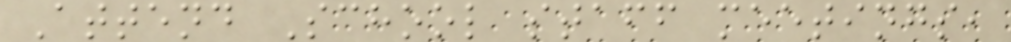Attend School staff meetings,
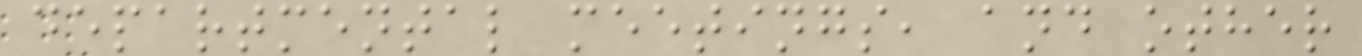departmental meetings, and other
